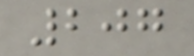207
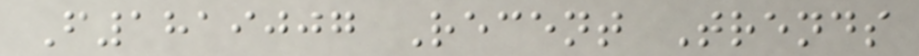F1819007 Recent Trends
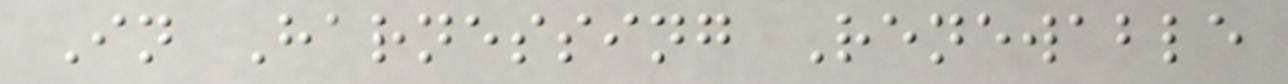In Harnessing Renewable
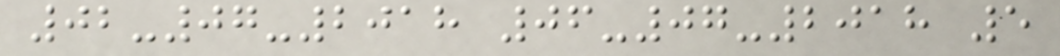02-07-2018 06-07-2018 5
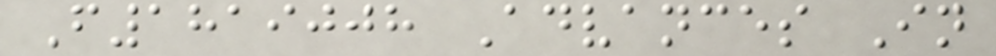F1819008 Advances In
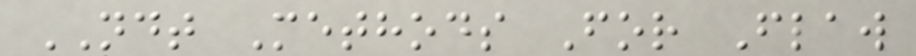NDT Methods For Flaw
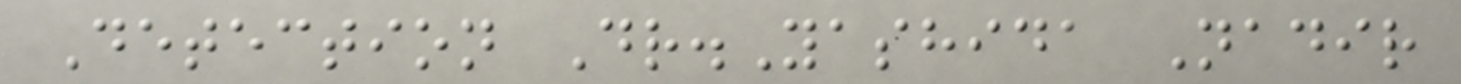Detection Dr.Yashida Nadir
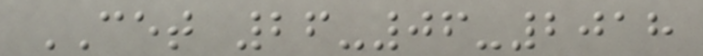CET 26-06-2018
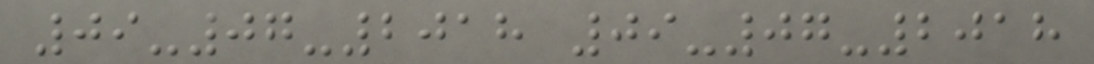09-07-2018 09-07-2018
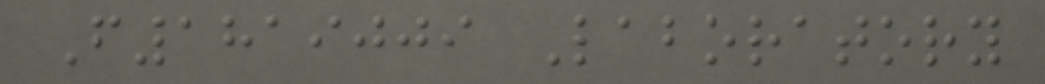F1819009 Laboratory
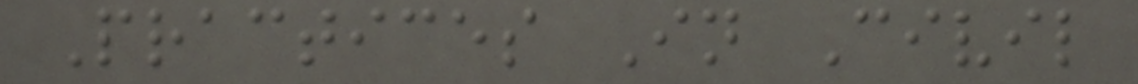Practices In Civil
